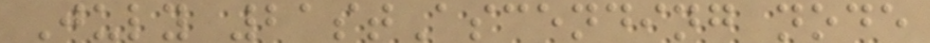July 21stAscending node
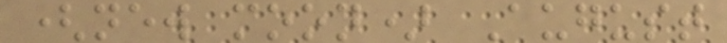(new moon) August
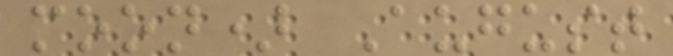moon) August
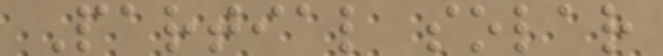Partial solar
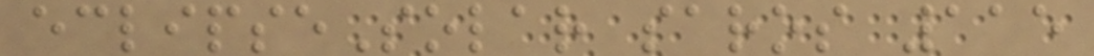eclipseSolar saros 115
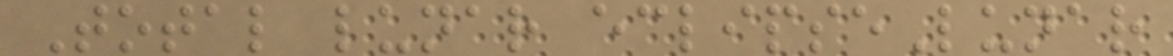Total lunar eclipseLunar
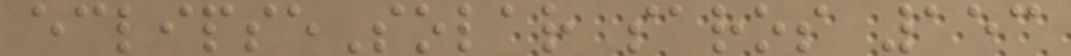eclipseSolar saros 153
